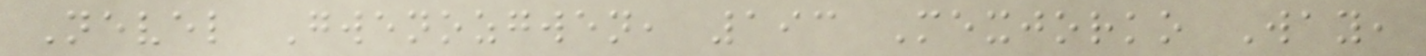Nevel Gwenozgwen, 193 Mexjorko Way,
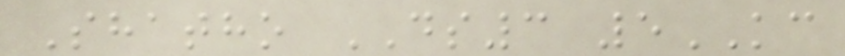Shatho DS3 5KC
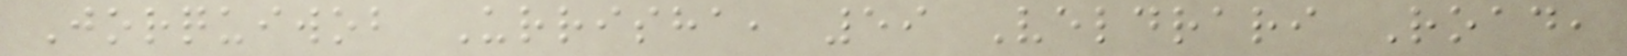Jorquiwob Urrisha, 59 Veldrari Road,
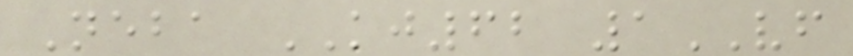Neba KJ62 1VF
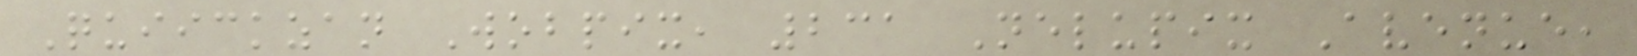Quiickzan Wobpix, 231 Nelupix Avenue,
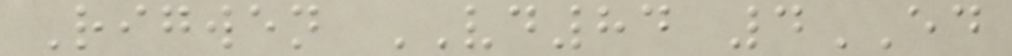Rigwen VD84 4ED
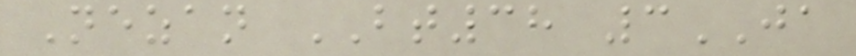Nezan BT38 3JA
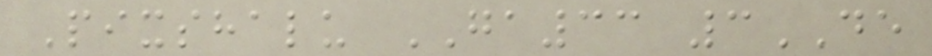Pixshalu GA33 3DE
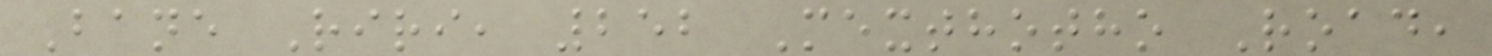Bane Riri, 252 Mexthotho Road,
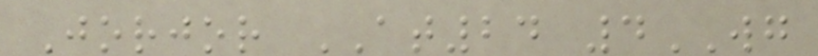Jorjor AT24 4WG
